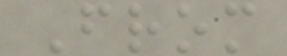From
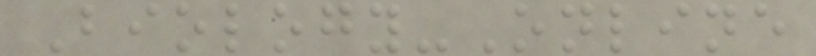Biology-Online
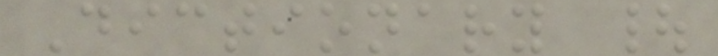Dictionary |
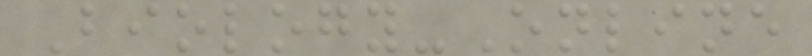Biology-Online
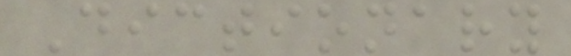Dictionary
